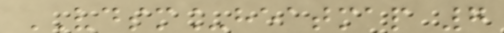VDSM_heatmap 7
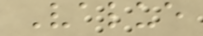Value
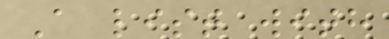A list with
